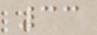33
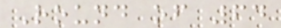Round of 64
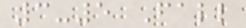3-5 Fall
